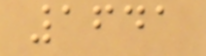1641
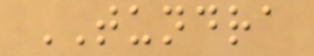TUNDRA
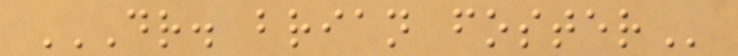DR. BRIAN FOSTER
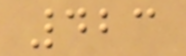423
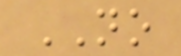NO
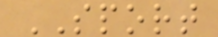SPORT
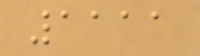1111
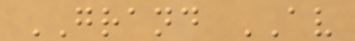GRAND AV
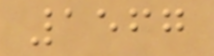1567
